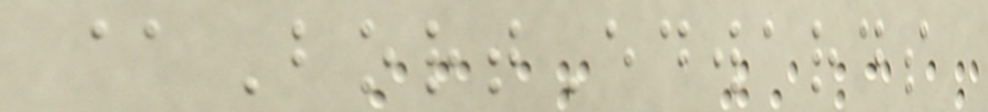@BortEdwards
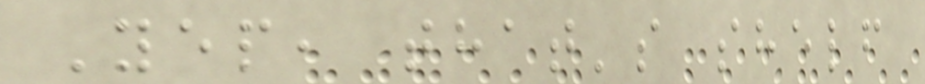Yep, that's shelf
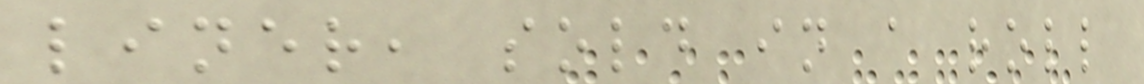liner, sold in a roll
